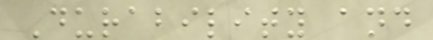Durability and
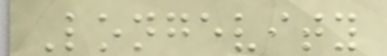Longevity
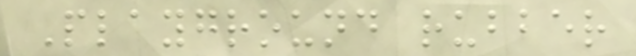Playground rubber
